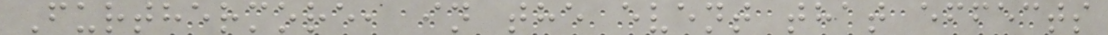Furthermore, in the event that effects
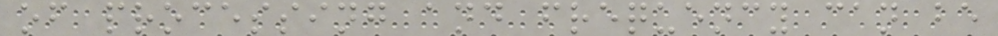of processing and frequency can be
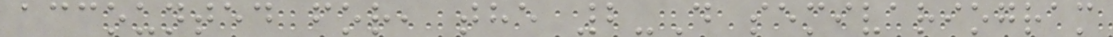accounted for, the 2-D semivariogram
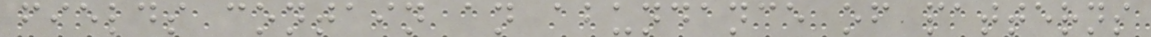fields contain an abundance of patterns
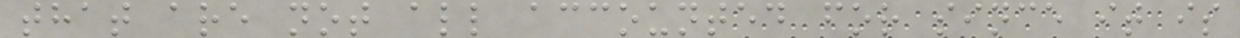that are not all accounted for since it is
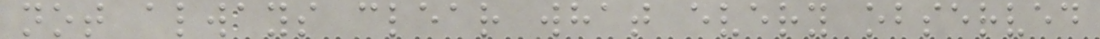not always clear what every observed
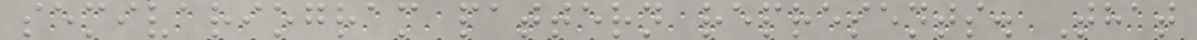semivariogram pattern represents. That
